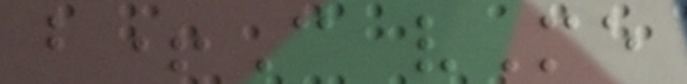b+C vMe
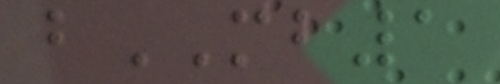bMB1
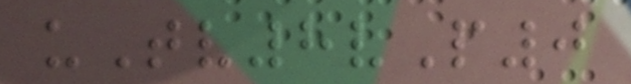uTv8vP0
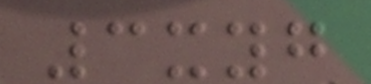3xyg
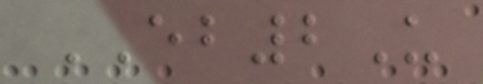EB2U
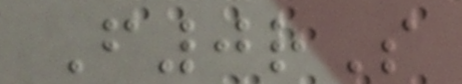F0rS
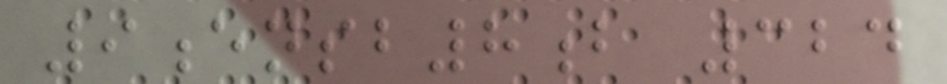9ensb8b 324
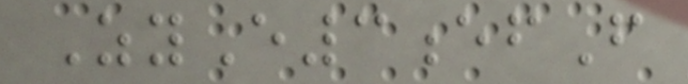ZyE3efF
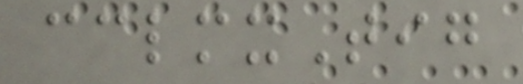cclmxTig
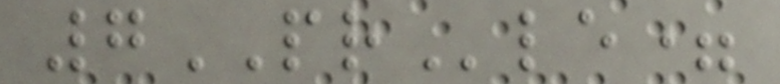7PRle=
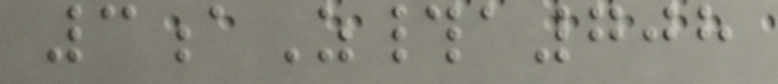3aZ#a708
